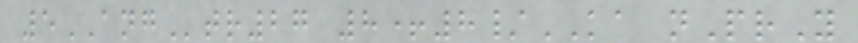5ANGtr27 8+8/KA nPrY
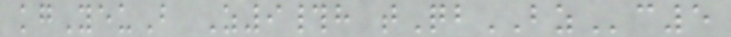kgYeuB Z9#h tQbBZc5
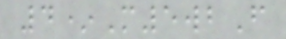4*M5wbF
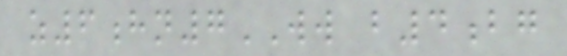z6hn7WW b4bg
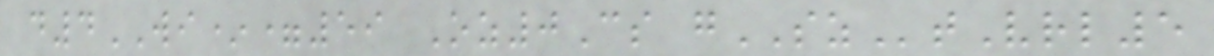d4WI*=59 Oz0Cs gSZtVrl5
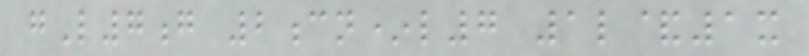gL7g 2cn*l7 1l&1x
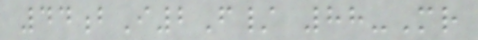44bI2F/ 88-Mr
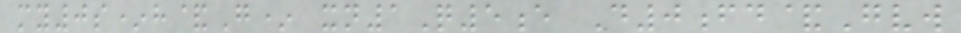my0s*h&G* xn1Q5e D0fd&Gvw
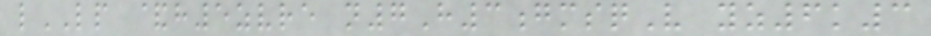lLP &h5zvre n7H3gmsqV yz6k3
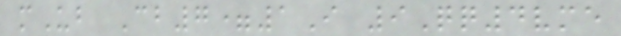mUb Cb7=1I 9Qq4vme
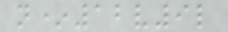n*12v9l
